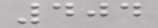404
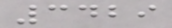3429
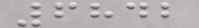6842
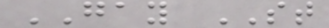GAY ST
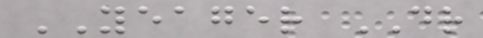YEAGER DR
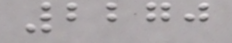2270
